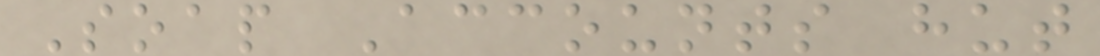Soap Accounts hut
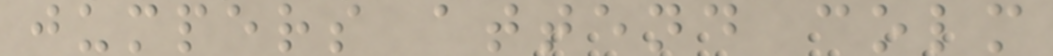jumpers attend colm
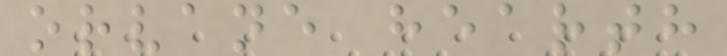orvane hearth
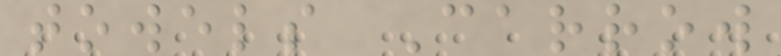towels Carrow
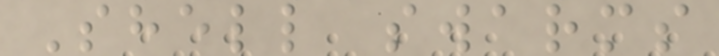Shell swarms
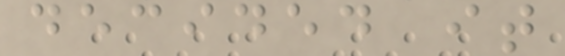decided it
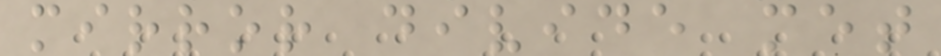mirror divide met
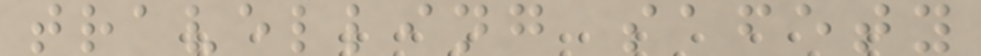travelling safety
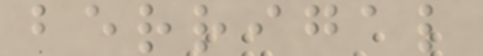berrigal
